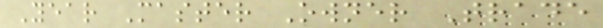Year Master Owner Trade
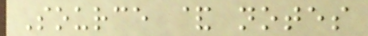Source & notes
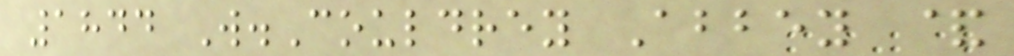1844 W.Couldrey Abbey &
